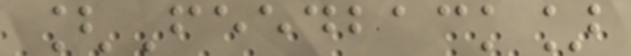[Feedback]
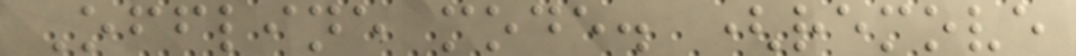Offline mode. (remove
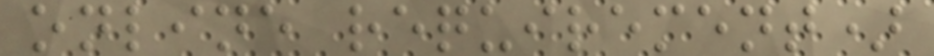online requirement)
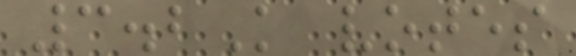3.2K votes
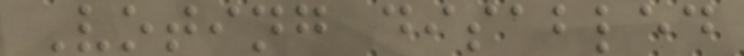Voting disabled
